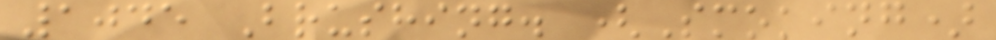1045 Brushing. (Smoking)
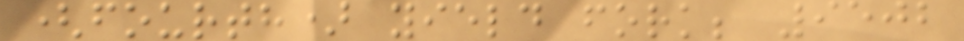(fourth) yield fork; 9502
